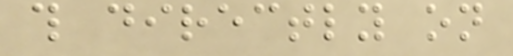this directly on
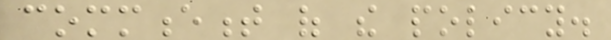commencement of the policy.
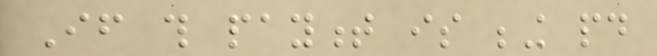If this payment is being paid
